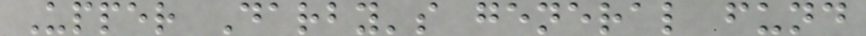Upper Darby's general fund
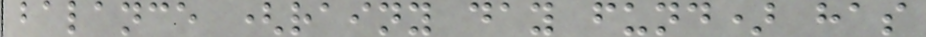balance (rainy day fund) has
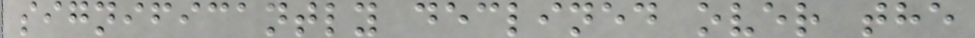significantly declined over the
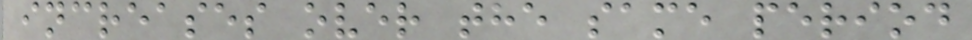increases over the same period
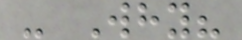- Why?
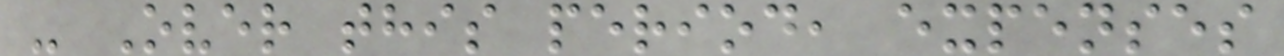- Over this period, expenses
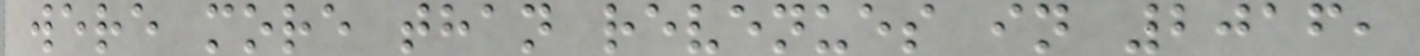were more than revenues in 2016,
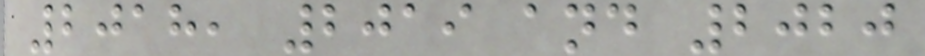2018, 2019 and 2020
